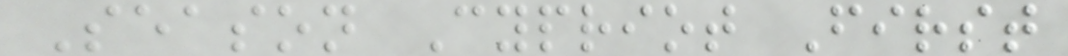Season Cypriot First
